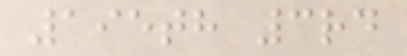195th 3rd
